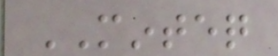MINTEQ
